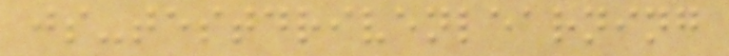js-testdrivenlearning
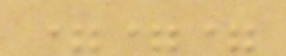===
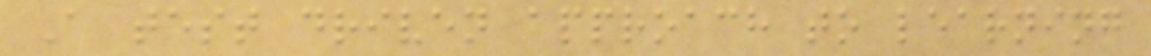A test driven approach to learning
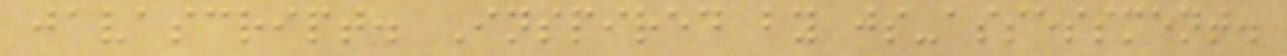javascript. Inspired by js-assessment.
